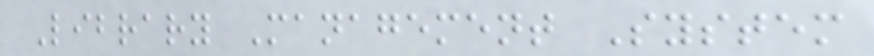Library Management System
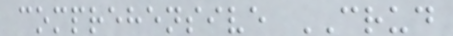comprehensive CRUD
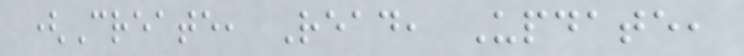(Create, Read, Update,
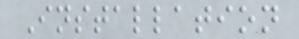Installation
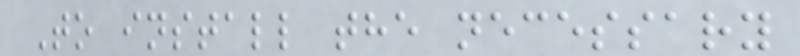To install the necessary
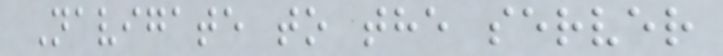Navigate to the server
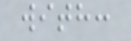with:
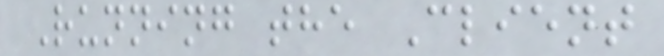Running the Client
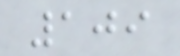109
